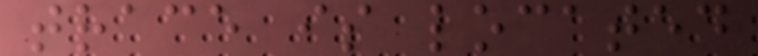trace is located
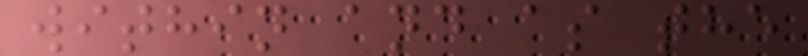within and as the
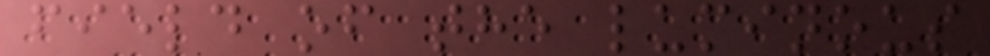field of the luminous
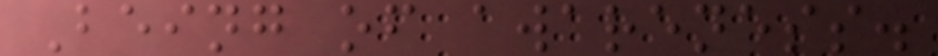Being of awareness.
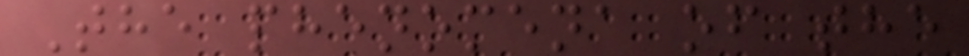The phenomena of the
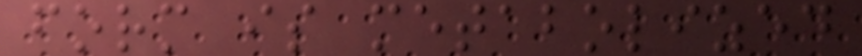form is metabolized
